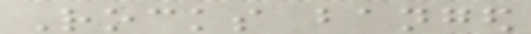Rocks banged
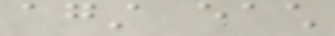against each
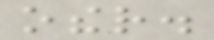other.
